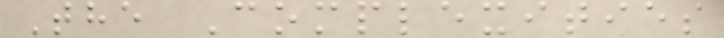The Complexities
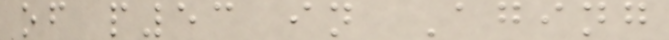of p53 in Aging
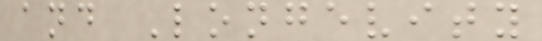and Longevity
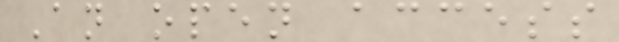An open access
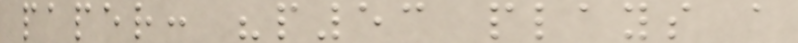paper: "p53 plays a
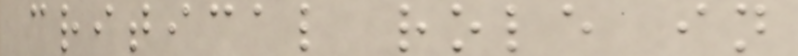critical role in
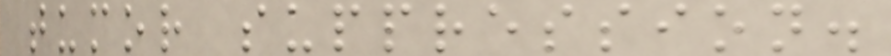tumor suppression.
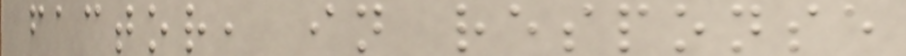factor, in response
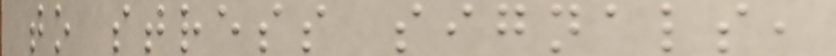to stress signals,
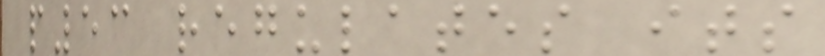p53 regulates its
